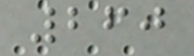260
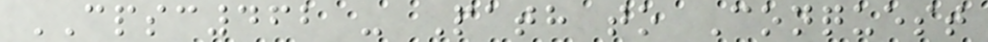CPSC462 - Path to Conquest
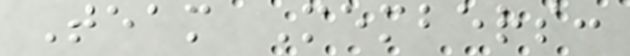Team Members:
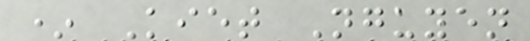* Kiet Nguyen
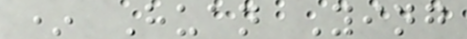* Huan Ying
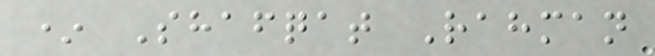* Shafqat Rahman
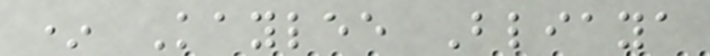* Kaylee Bliaya
